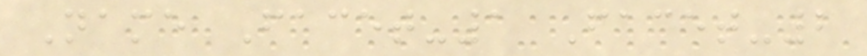Name Facet-1 Facet-2
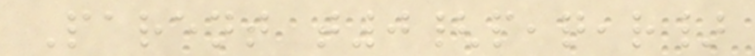Parent t0{p,q,r}
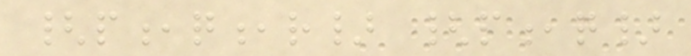{p,q,r} {p,q}
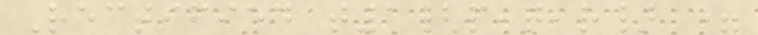Rectified t1{p,q,r} =
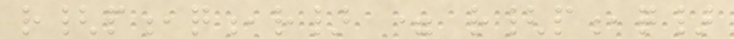r{p,q,r} = r{p,q}
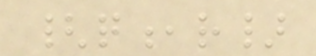{q,r}
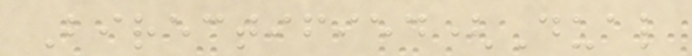Birectified(Dual
